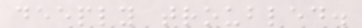deeply troubled.
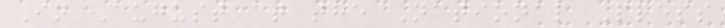In August at the National Press
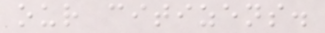our citizens.
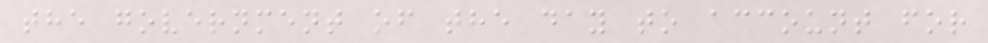the government of the day to account for
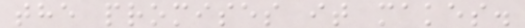the promises it makes.
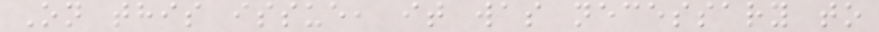On this issue, it was necessary to
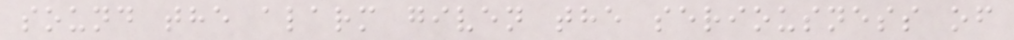sound the alarm given the seriousness of
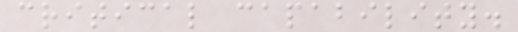critical capability.
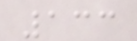133
